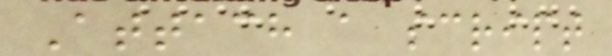Attach a script
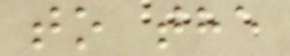to the
